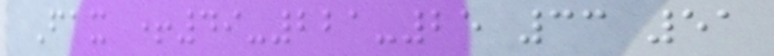Fax +49-221-25 33 51
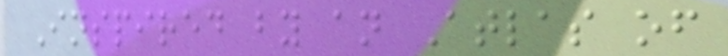Inspired by an Atlas of
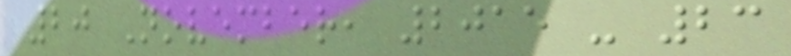20 November, 2015 - 23
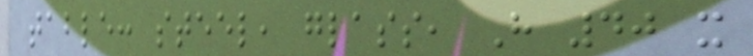table: steel, glass, H 40 x
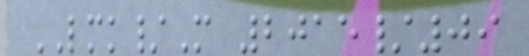LMK/M 2015/09
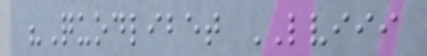"Quodlibet LVIII
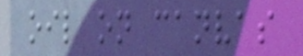oil on canvas
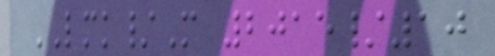LMK/M 2015/10
